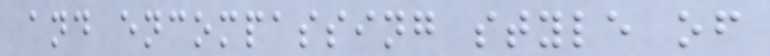and encompassing style of
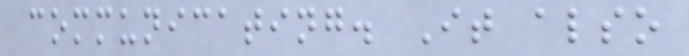communicating. It also
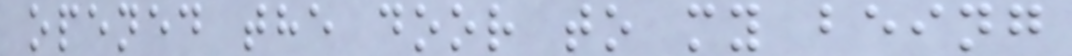opened the door to my being
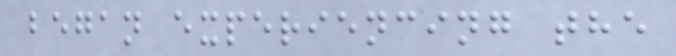began experiencing the
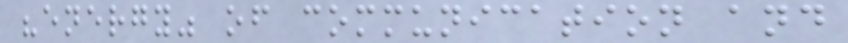"energy" of communication and
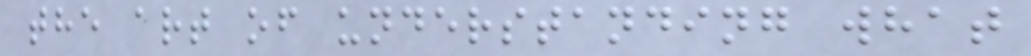the art of understanding what
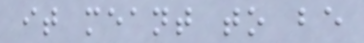it meant to be
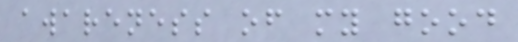awareness of my good
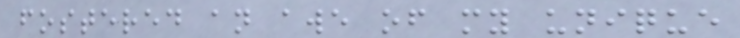fostered an awe of my unique
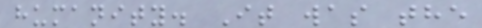humanity. It was the
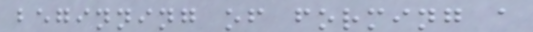beginning of forming a
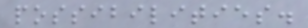possibilities.
